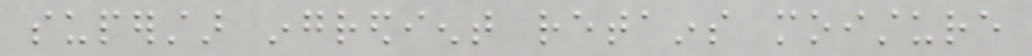superstar ingredient retains moisture
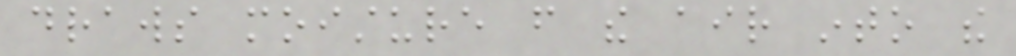draws moisture from the air into the
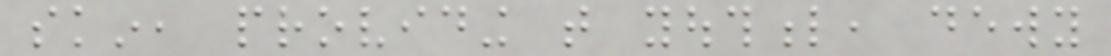skin, providing that youthful, dewy
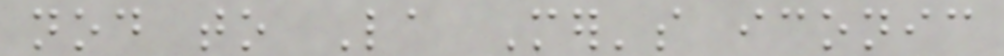nod to La Mer's iconic
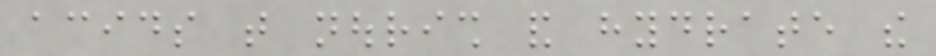acids that nourish and hydrate the
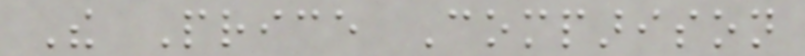The Price Comparison
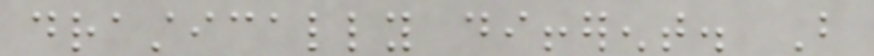drastically different. But
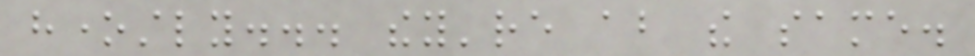honestly... they're about the same.
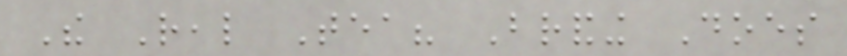The Real Tea? Branding Does
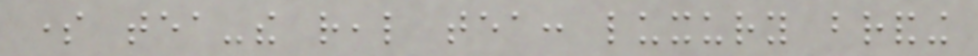some tea-the real tea: luxury branding
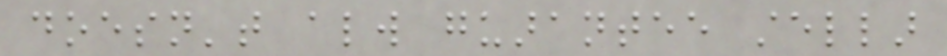doesn't always guarantee stellar
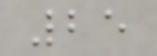25
